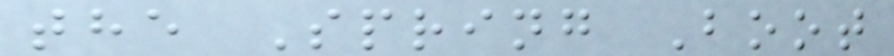the Spring Boot
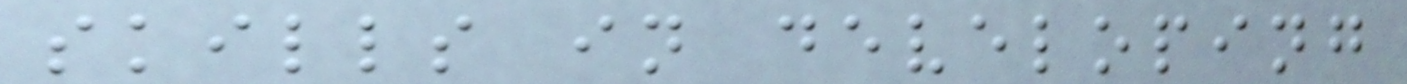skills in developing
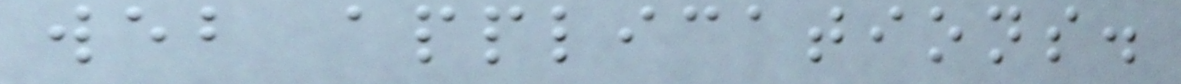web applications.
